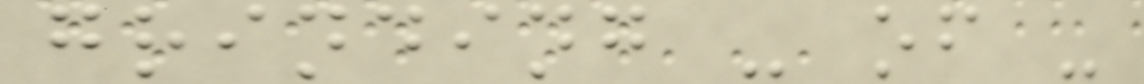grinding - of -
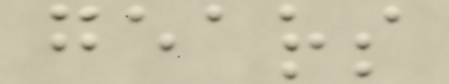gears
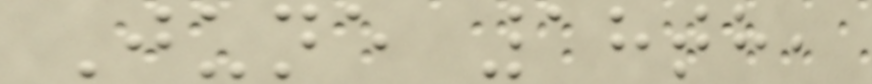June 18th,
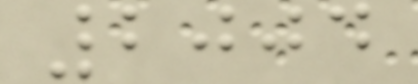2004
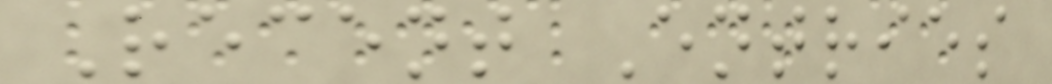Recent Entries
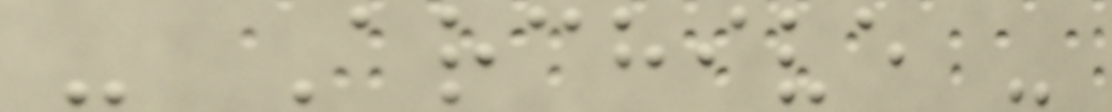- Archive -
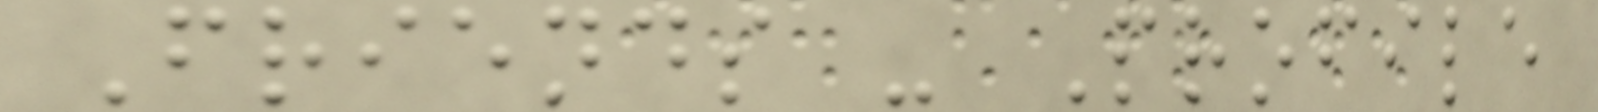Friends - Profile
